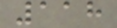118
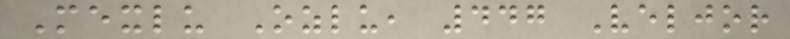Mexlu Ozlu, 447 Veljor
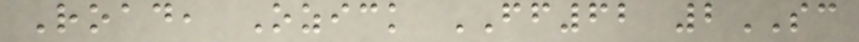Road, Ozick FF62 2SC
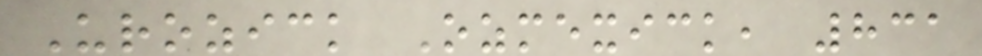Urozick Ozmexick, 831
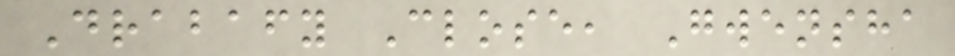Drabafy Close, Gwensha
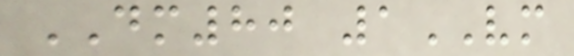DM80 1VM
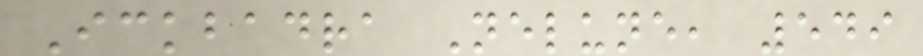Ickbadra Nelune, 549
